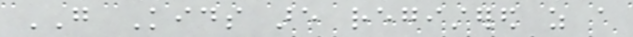GO Kids are registered as a
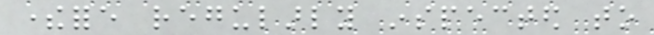therefore regularly inspected to
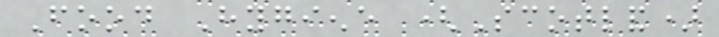Food Hygiene (Scotland)
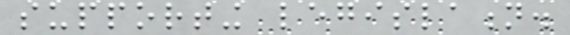supporting legislation.
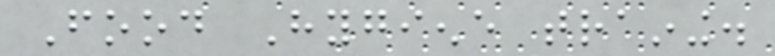Food Hygiene training.
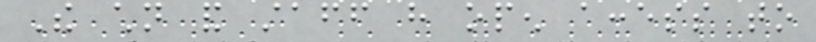The children and staff have open access to
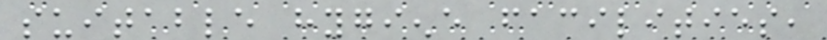suitable hygiene facilities,
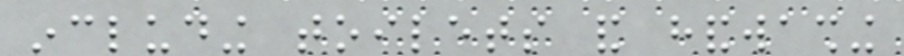including toilets and handwashing
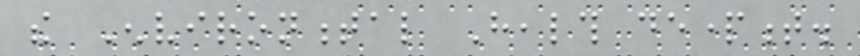the Environmental Health department.
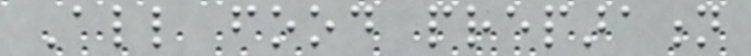All food preparation
